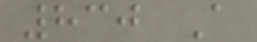830 A
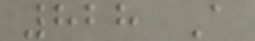828 A
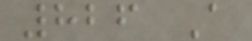826 A
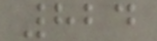824
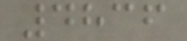4836
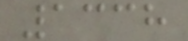1338
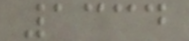1334
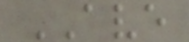AVE
